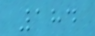184
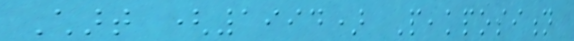Chart (1994) Peakposition
